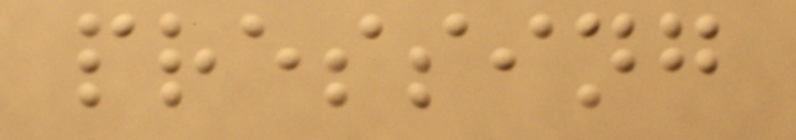pressing
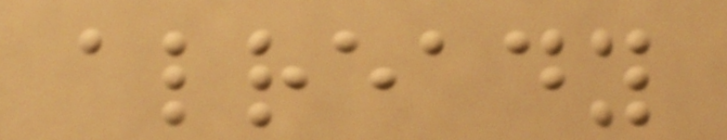already
